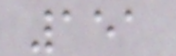151
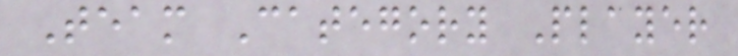Team Category Player
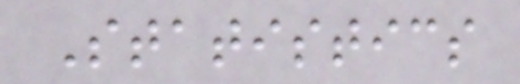Statistics
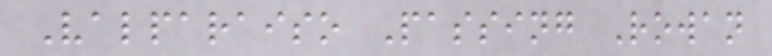Valparaiso Passing Rowan
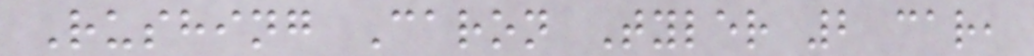Rushing Caron Tyler 2 car,
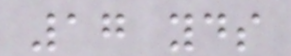17 yds
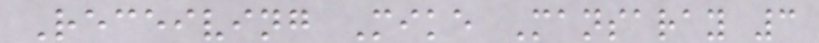Receiving Mike Mansaray 3
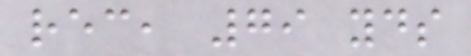rec, 79 yds
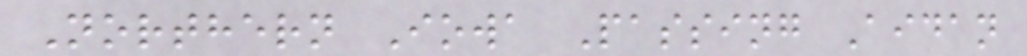Northern Iowa Passing Aidan
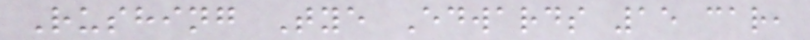Rushing Tye Edwards 15 car,
